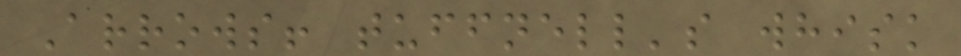Arrows! tuffnell's whisk
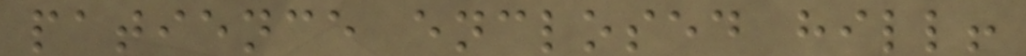patience enclosed hill!
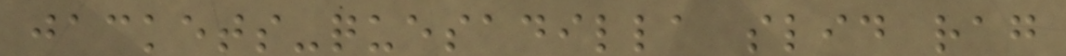jackets-quesadilla slid rag
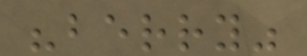"berry"
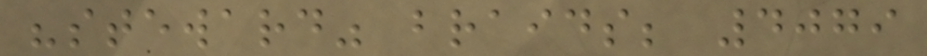"steward" braids; 4079
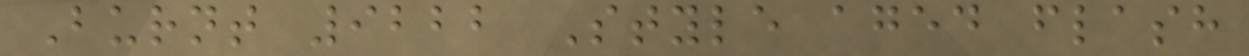Burnt 9222 Style aged flash
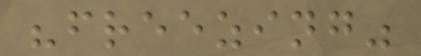"freezing"
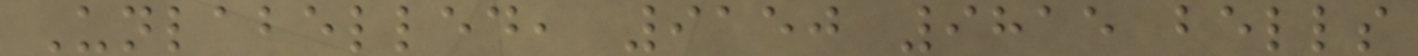Unlabelled, 9150 9815 bells
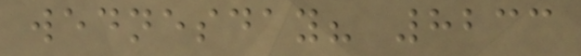wednesday? 8233
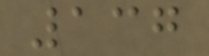137
